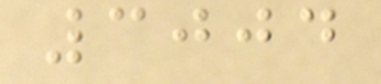3004
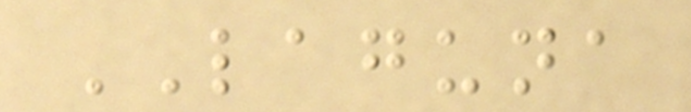LAGUNA
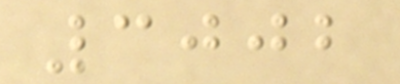3002
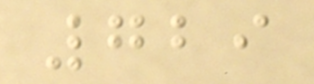729
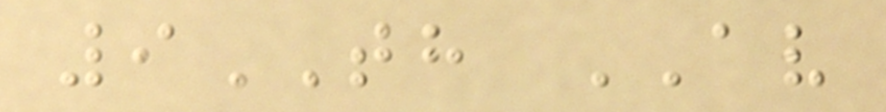9TH AV
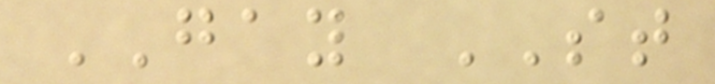GAY ST
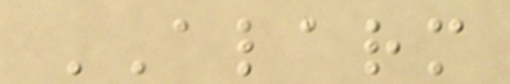ALARM
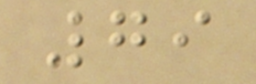79
